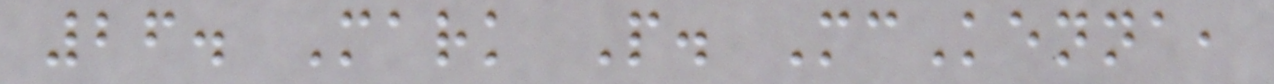26. Mark P. McKenna,
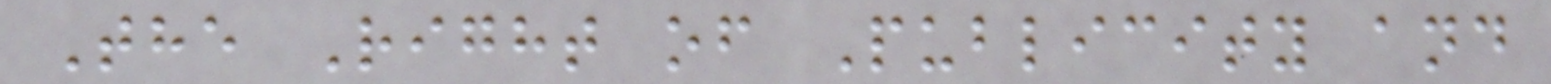The Right of Publicity and
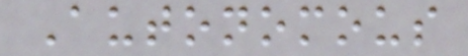Autonomous
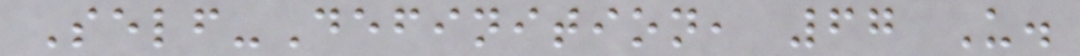Self-Definition, 67 U.
